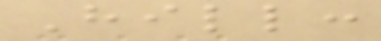Hill:
